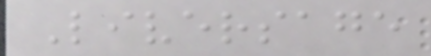Liversage
